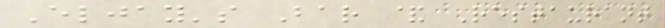Eljay's Bar & Restaurant
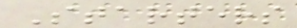Starters
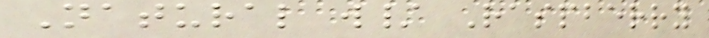Natural w/ Raspberry
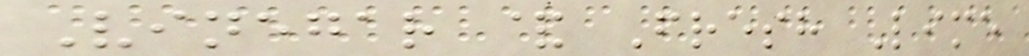Vinegar & Fresh Lime
